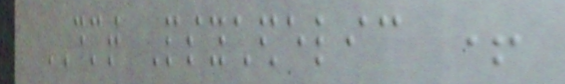DMT Psychedelic +
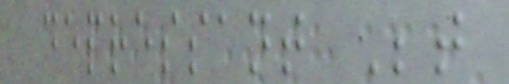depressant Between
